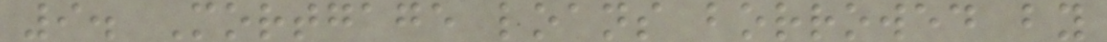9. Mortgage loans borrowed by
